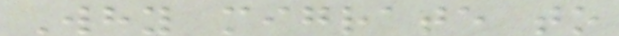Why migrate to
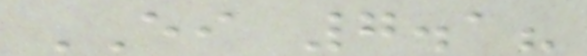EI 7.1?
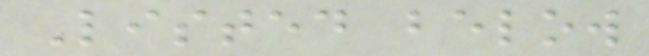Listed below
